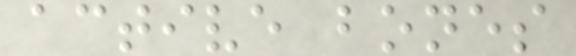active bones
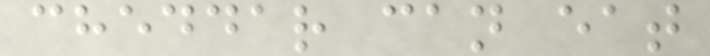cheddar can eat
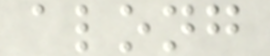along
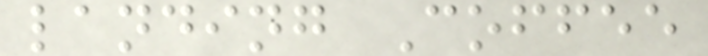landing Coffee
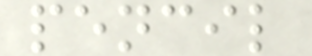pencil
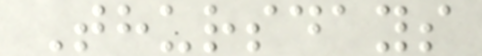Thursdays
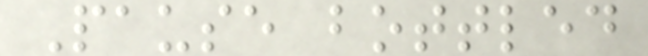Pause bottled
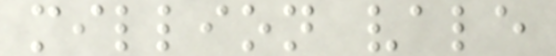million vale
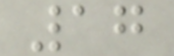17
